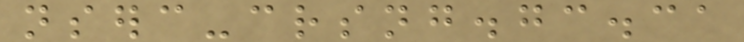nserc-crsng.gc.ca
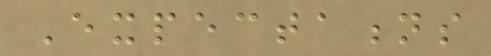Expectations
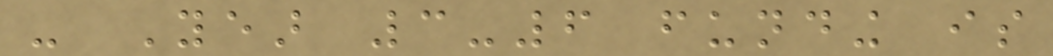- Year 3-6 funding is
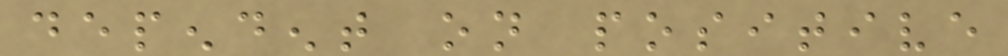dependent on positive
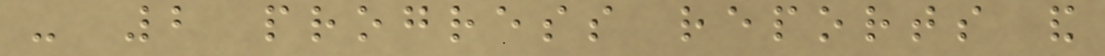- 2 progress reports and
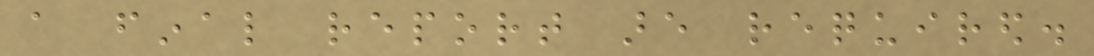a final report are required.
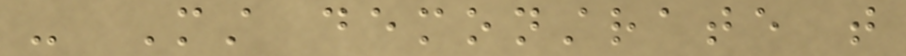- Must demonstrate that
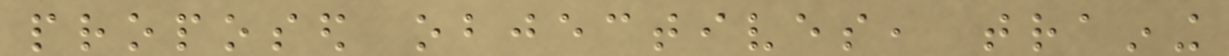proposed objectives, training
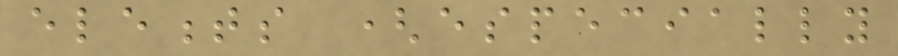elements (especially
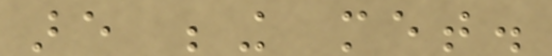are being met.
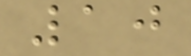10
